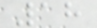18
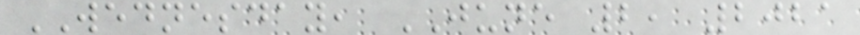WEDNESDAY, JUNE 2, 2021
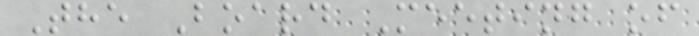The Board Meeting of
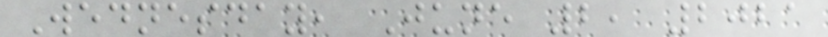Wednesday, June 2, 2021
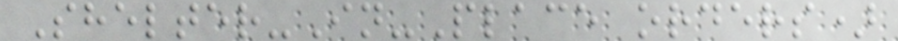Shelter-In-Place orders)
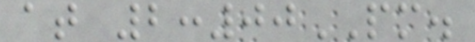at 2:00PM.
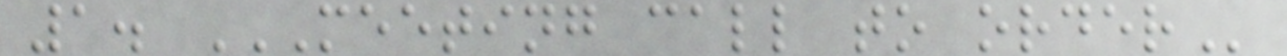1. MEETING CALL TO ORDER
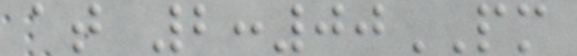at 2:00PM
